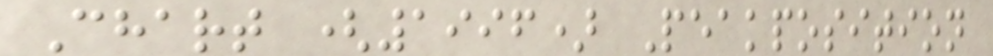Chart (1996) Peakposition
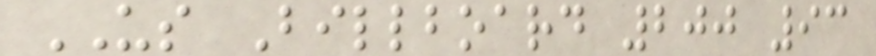US Billboard 200 93
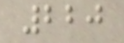220
